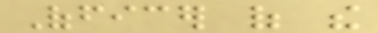Officer of the
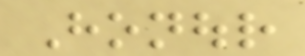Honour
